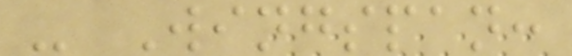- Wingspan:
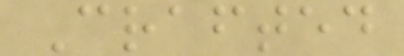Crafted
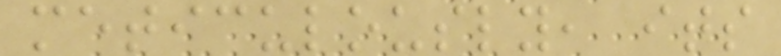meticulously, its
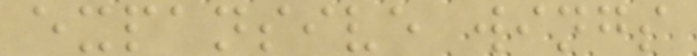expansive wings
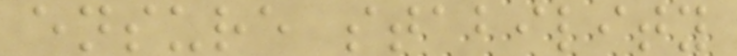ensure stability
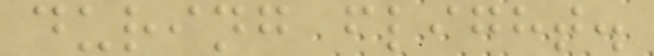during flight.
